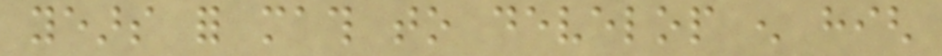years for math to develop enough high
